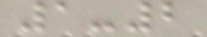1-2
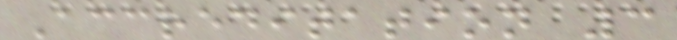Accreditation 3
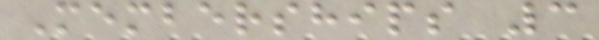Memberships 3
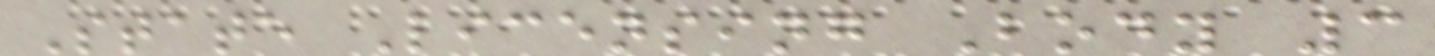State Licensing Body 3
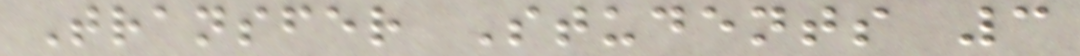Transfer Students 3
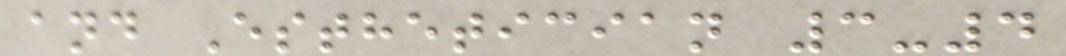and Esthetician 3-4
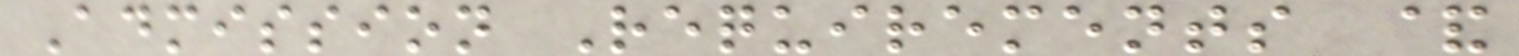Admission Requirements &
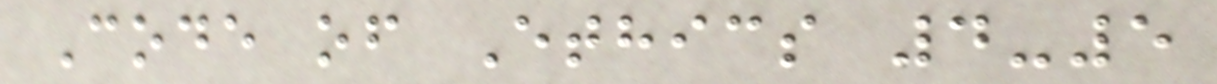Code of Ethics 4-5
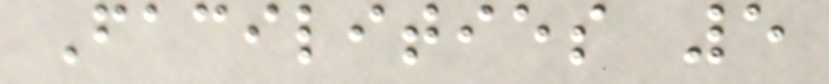Facilities 5
